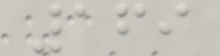169
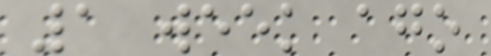1 week ago
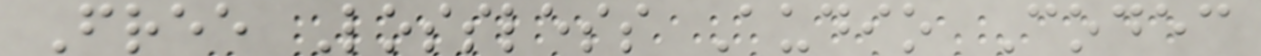Free Lossless Audio Codec
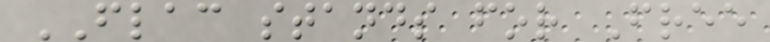FLAC stands for Free
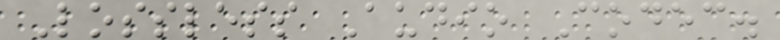Lossless Audio Codec.
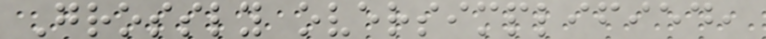Grossly oversimplified,
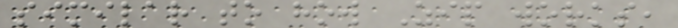similar to how Zip works,
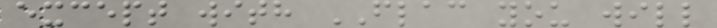except with FLAC you will
